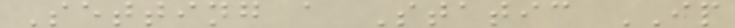Setting a Static IP
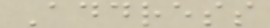Address
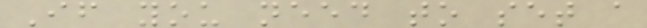If you need to set a
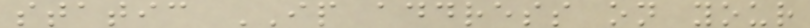static IP address on your
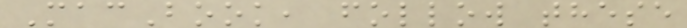MacBook, follow these
